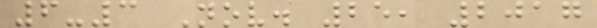6-3 Nov. 25, 2017
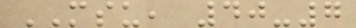MSU, 40-7
